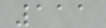111
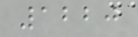1220
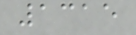1315
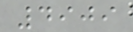4909
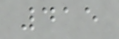415
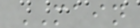MAIN
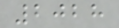2028
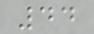44
